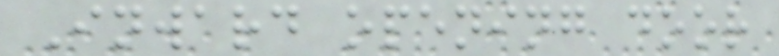Inward opening door
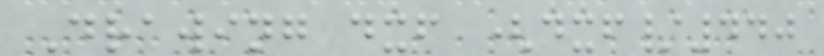Drawing dxf (dxf/440
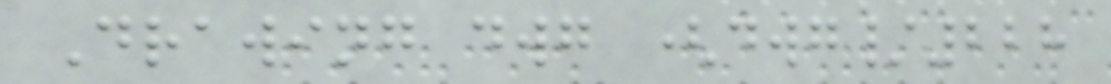Drawing dwg (dwg/228
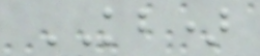KB)
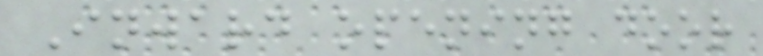Inward opening door
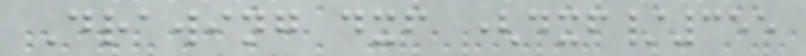Drawing dxf (dxf/355
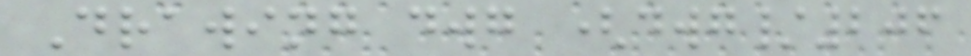Drawing dwg (dwg/206
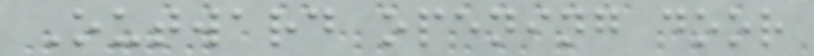Outward opening door
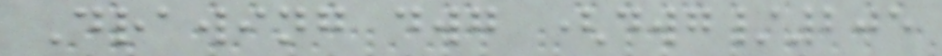Drawing dwg (dwg/205
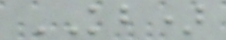KB)
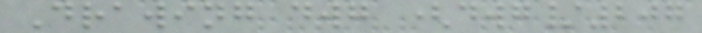Drawing dwg (dwg/207
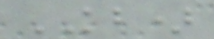KB)
